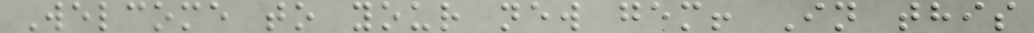Welcome to your new gem! In this
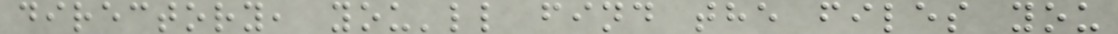directory, you'll find the files you
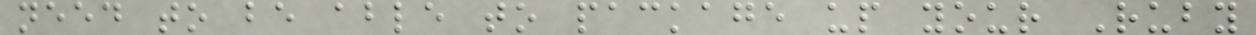need to be able to package up your Ruby
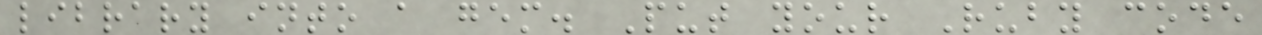library into a gem. Put your Ruby code
